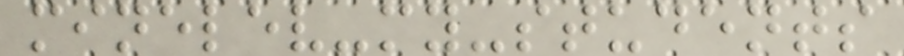minelev-my-students
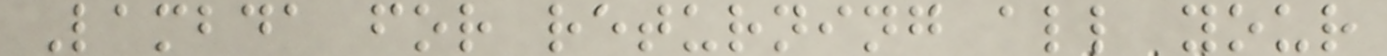Lambda for returning all your
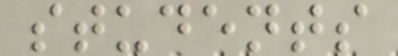students
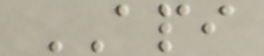API
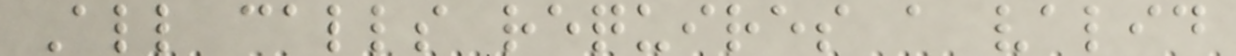All calls requires a valid
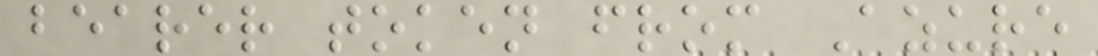bearer token from Azure
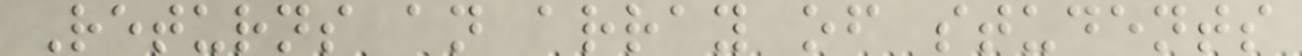Returns an array of students
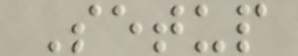Setup
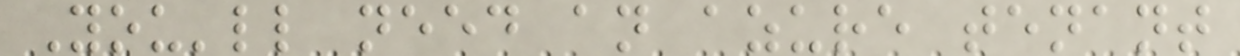You'll need an azure tenant
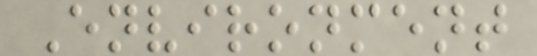Environment
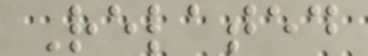Related
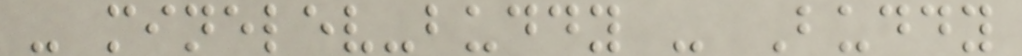- minelev-buddy - Buddy
